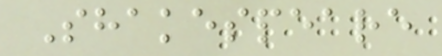Shakespeare
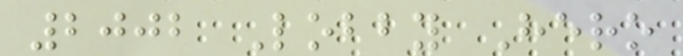2002 Lobby Hero
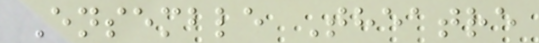Ensemble Theatre
